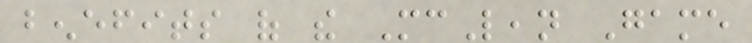benefits of the McLean Game
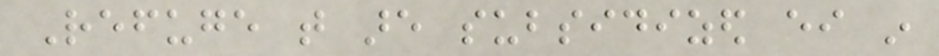Refuge that are subsidized either in
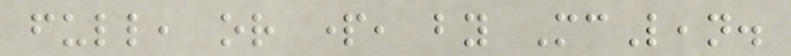full, or part, by McLean.
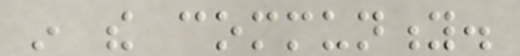in the community.
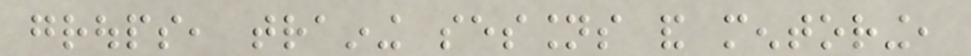groups, training sessions and mentoring,
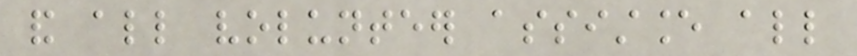and all volunteer assistance all
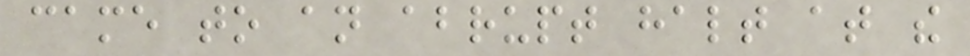came to an abrupt halt at the
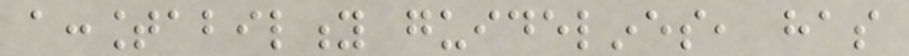accountability guidelines, has
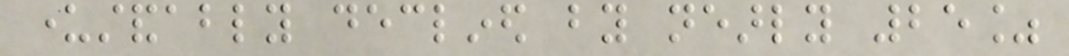understandably declined by nearly 25%
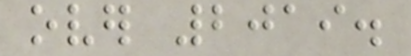over 2019.
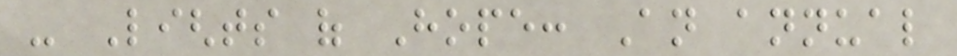- Lights of Hope: An annual
